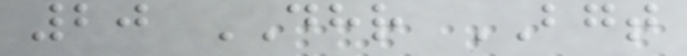20 DHR BGT
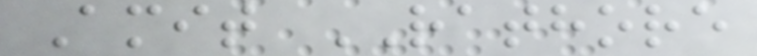Amit RATHORE
